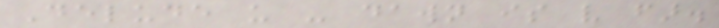Delude us - dawn is very far.
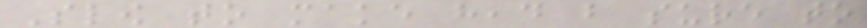Slow to make head but sure to
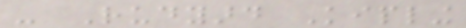- Rudyard Kipling
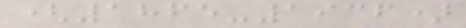(1865-1936)
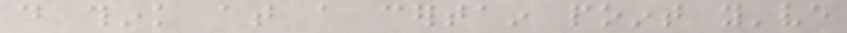do think at a certain point you've
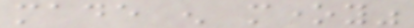made enough money"
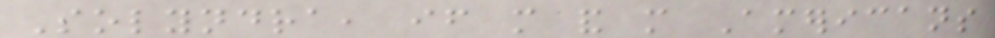Solyndra, if more and more Americans
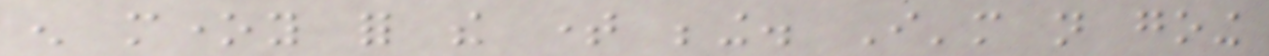enough money for the time being. I'm not going
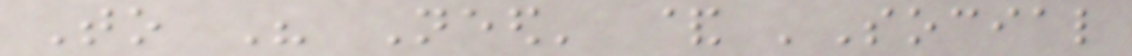To His Need' & 'Social
